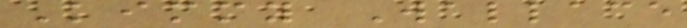Kimmy Wallace
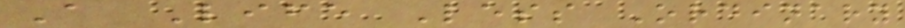A Life Less Ordinary
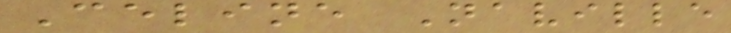Celine Naville
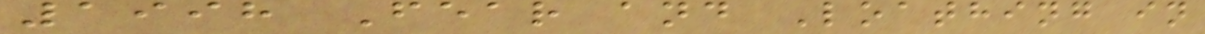1998 Fear and Loathing in
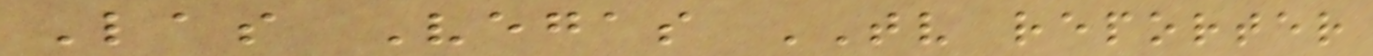Las Vegas TV reporter
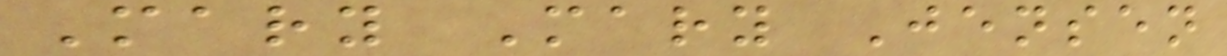Mary Mary Jensen
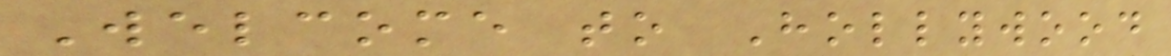Welcome to Hollywood
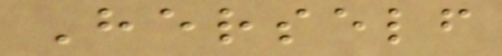Herself
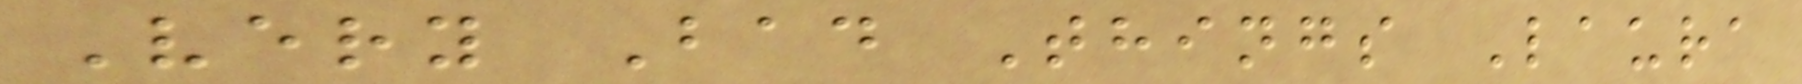Very Bad Things Laura
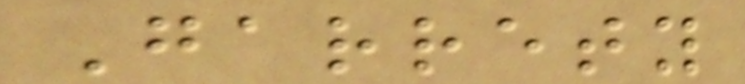Garrety
